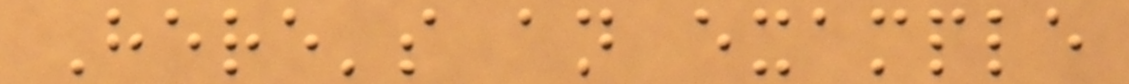Here's an example
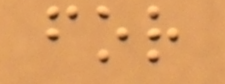for
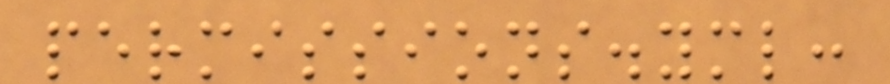permissions.yml:
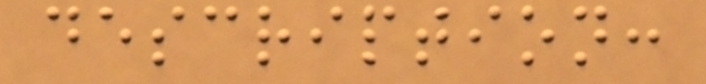description:
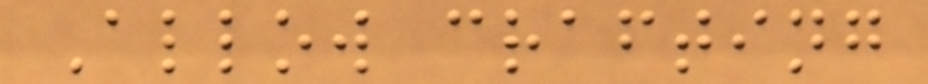Allow crafting
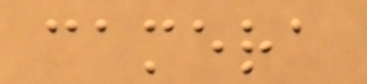camera
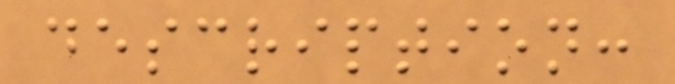description:
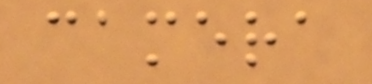camera
